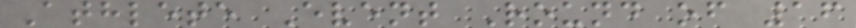Athlete Event Round of 16
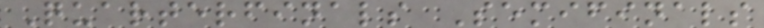Quarterfinals Semifinals
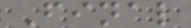Final
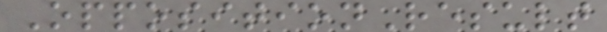OppositionResult
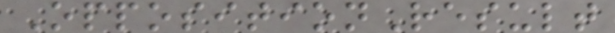OppositionResult
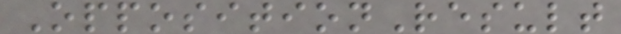OppositionResult
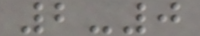2-0
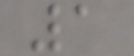1
